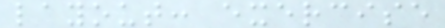layout: exercise
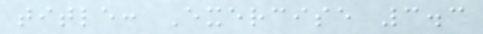title: Exercise 3.3
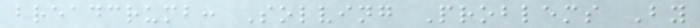breadcrumb: Solving Problems By
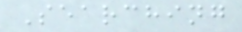Searching
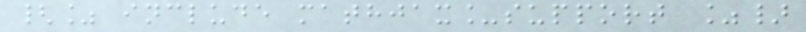{% include mathjax_support %}
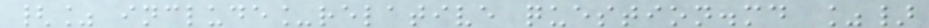{% include_relative question.md %}
